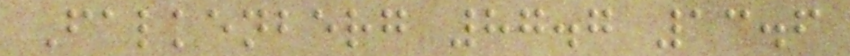Falkenberg 87.7 13.6
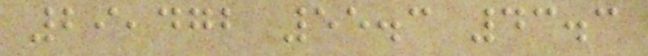29,472 55.3 43.3
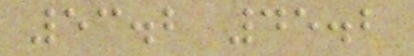53.2 45.2
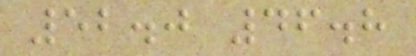52.0 46.8
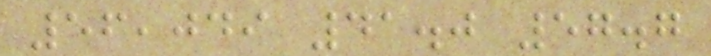56,049 41.0 57.7
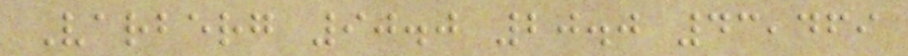Varberg 90.0 20.0 43,469
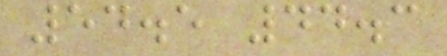54.5 44.3
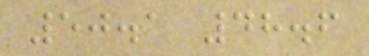50.1 48.6
